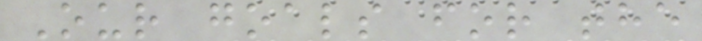Our goals for the
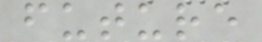future
